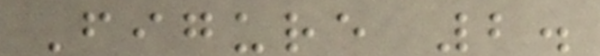Figure 2.
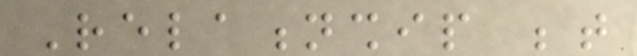Relationship between
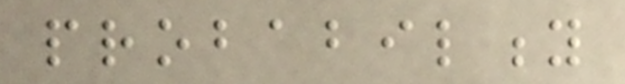probability
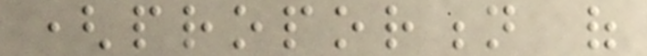(proportion of
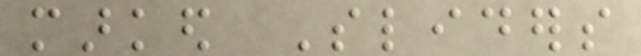marked Sliders
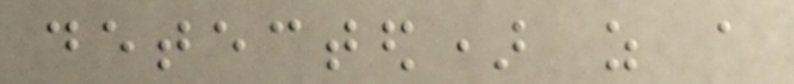detected) as a
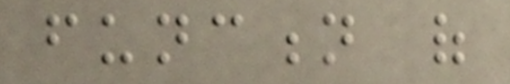function of
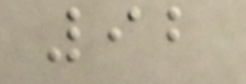92
